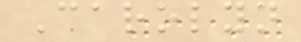Carolyn
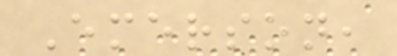Emerson,
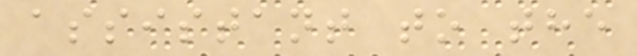assistant to the
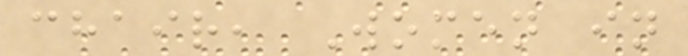chair, Women in
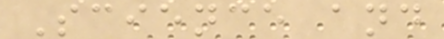Science and
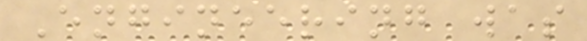Engineering was
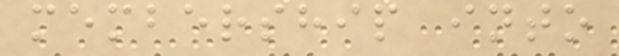membership into
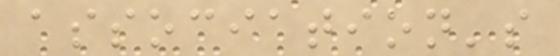association's
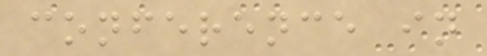conference in
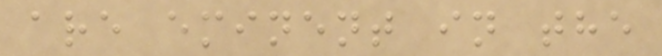are eminent in the
